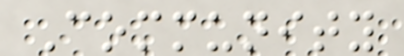Community
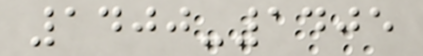1400-1405
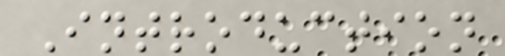Introduction
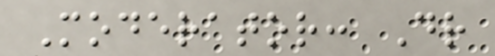Moderator: Dr
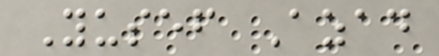Yusef Azad
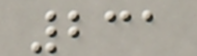231
